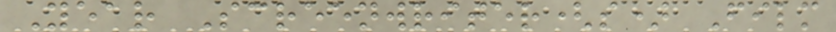Year Screenwriter(s) Film
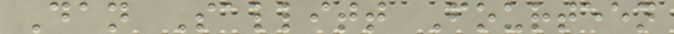Dan Sallitt Fourteen
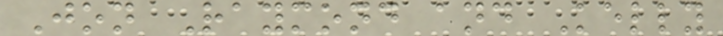Jon Raymond and Kelly
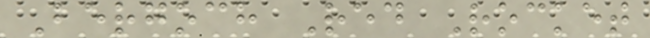Bergoch Red Rocket
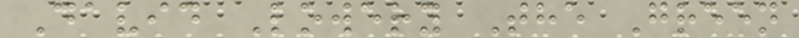David Lowery The Green
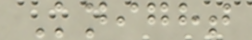Knight
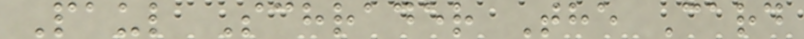Paul Schrader The Card
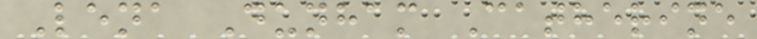Lena Dunham Catherine
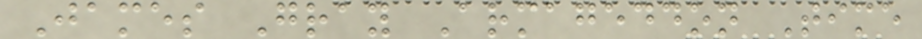James Gray Armageddon Time
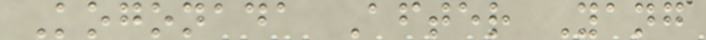Kogonada After Yang
